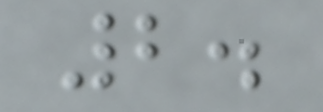2.
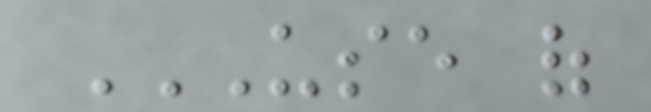USE OF
